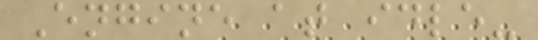Engine at idle-
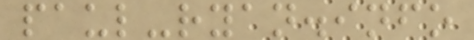paul-ryan.info
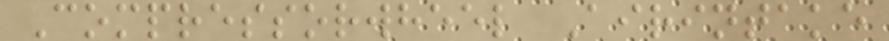Compressorwheel Airintake
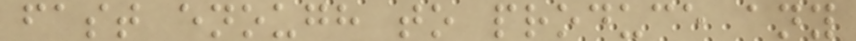fast enough to produce any
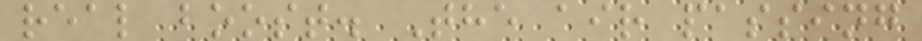real boost. The air passing
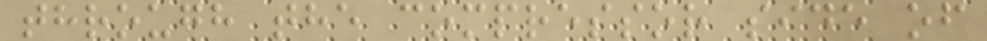through the compressor side of
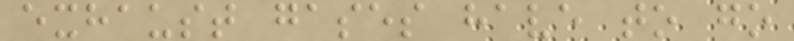exhaust gases have to go
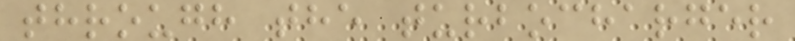through the turbocharger
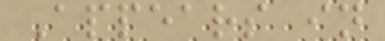Appears in
